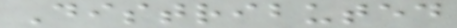Distributed
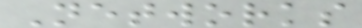Networks
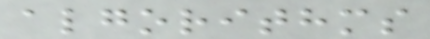algorithms
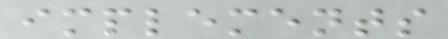implements
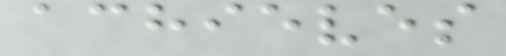achieves
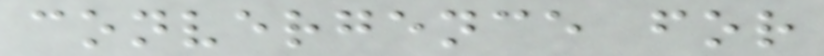convergence for
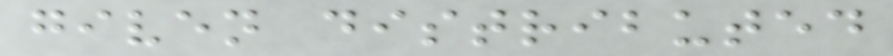given distributed
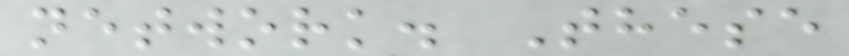network. These
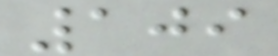109
